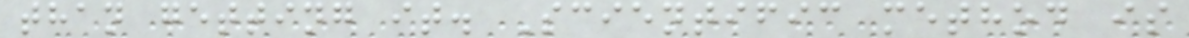than getting it. Scientific method is
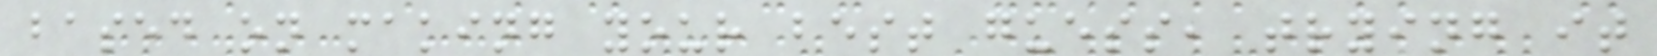based on making your best guess, trying it
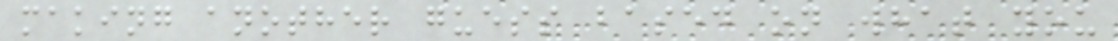making another guess based on what you
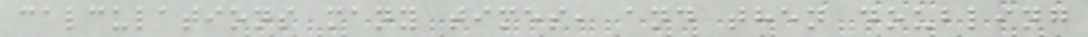calculations many times, and then doubling
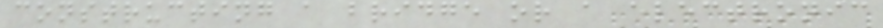constructing a bridge or a electronic
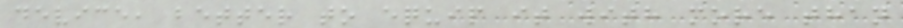device, better to equip it with more than
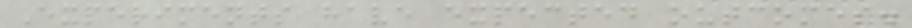Experiments have expected outcomes.
